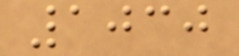1030
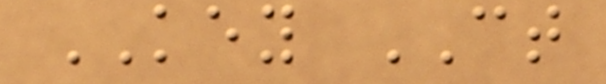KEY CT
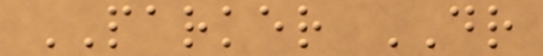PARKER DR
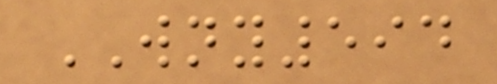WNY594
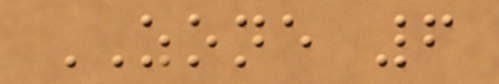ZONE 6
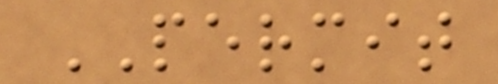PERMIT
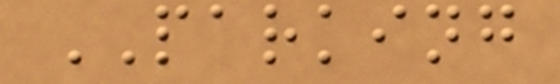PARKING
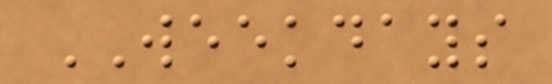WEEKDAYS
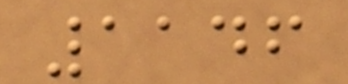1146
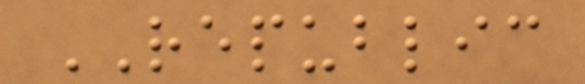REPUBLIC
